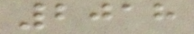2018
